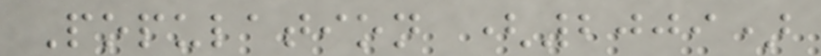Population (2009)
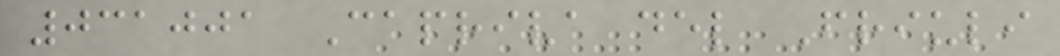031001 Capriva del Friuli
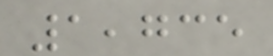1,735
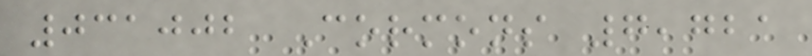031002 Cormons 7,721
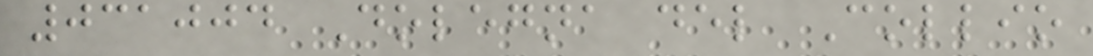031004 Dolegna del Collio
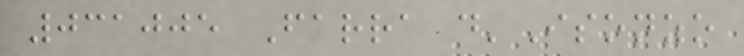031005 Farra d'Isonzo
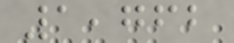1,762
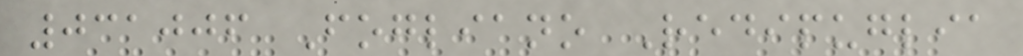031006 Fogliano Redipuglia
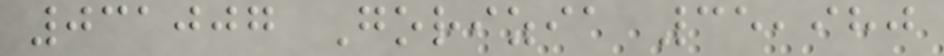031007 Gorizia 35,980
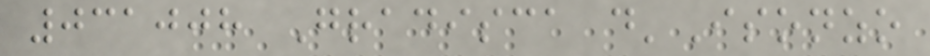031008 Gradisca d'Isonzo
